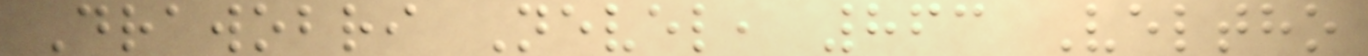Drawobri Nevel, 863 Veltho
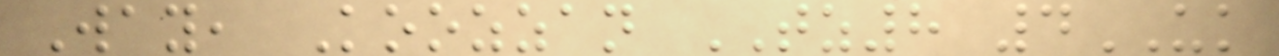Way, Koozzan TZ8 4UK
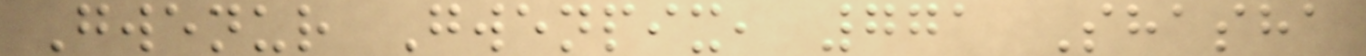Gwenur Gwenpix, 771 Shasha
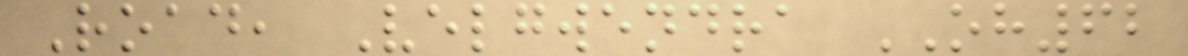Road, Velgwendra OH62
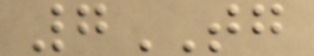7TG
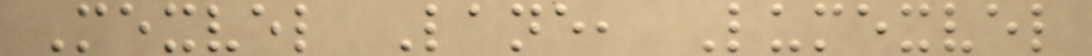Mexvel Lane, Lumexvel
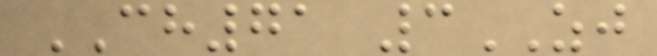CH71 3ZJ
